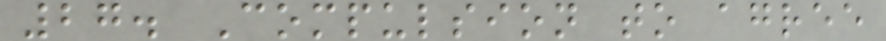27. Compulsion to agree
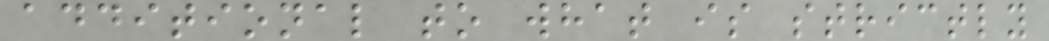additional to what is strictly
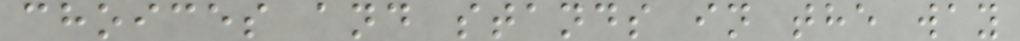choices and stands in the way
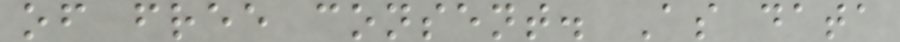of free consent. As data
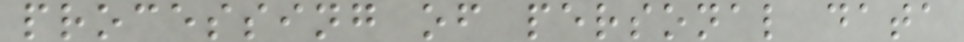processing of personal data
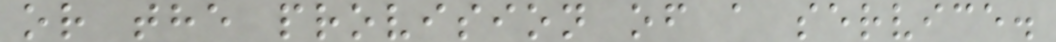or the provision of a service.
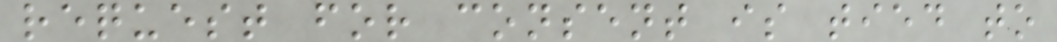request for consent is tied to
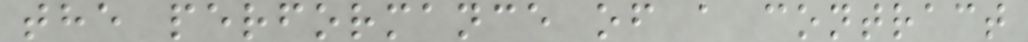the performance of a contract
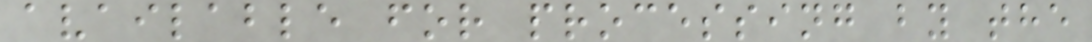available for processing by the
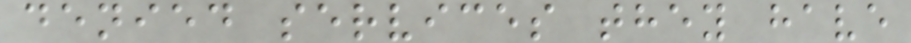denied services they have
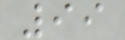99
